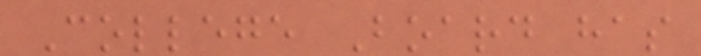College Board has
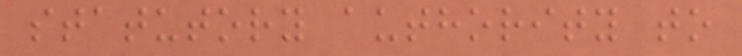statutory authority to
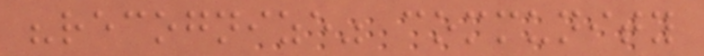"recognize" community
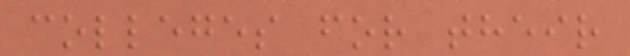colleges for their
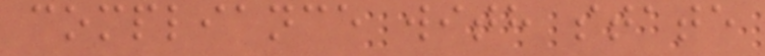compliance with state
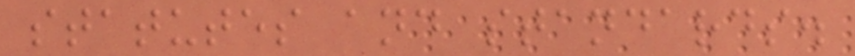statutes and standards.
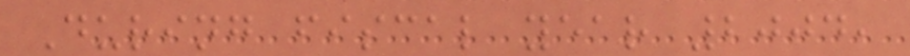During fiscal year 2004,
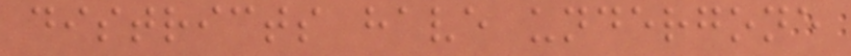districts have undergone
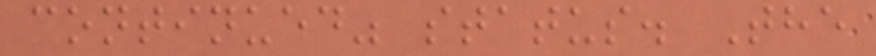continued" status. The
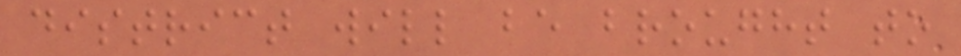district will be brought to
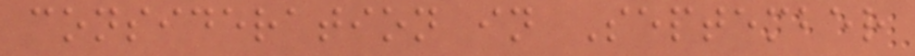consideration in September
